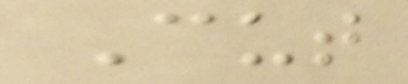Cut
